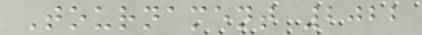Tournament 2022
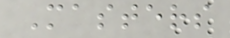Masters
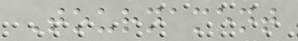Tournament
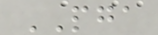PGA
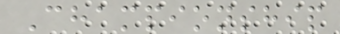Championship
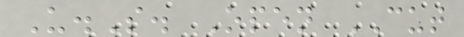U.S. Open CUT
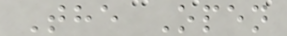The Open
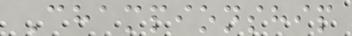Championship
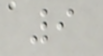9
